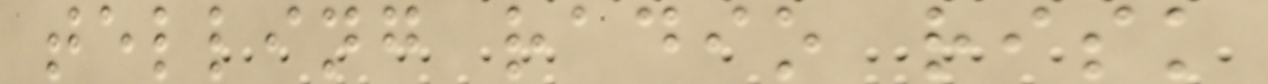telling radio risk
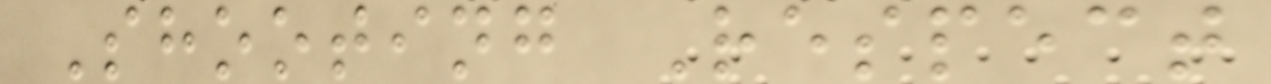Shooting Respect
